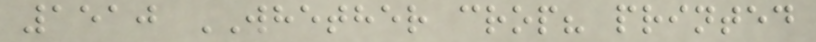1510 WHETHER crop? printed
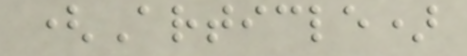(Article)
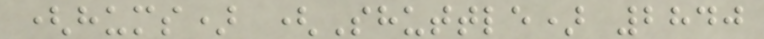(hums) (Shuttle) 2840
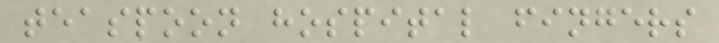teaspoon hospital fingers
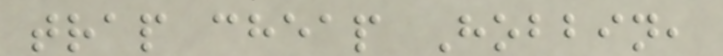trap cheap Hobbin,
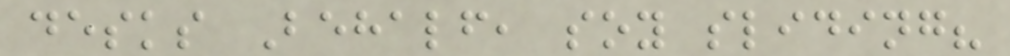desks Behalf, soy sliding?
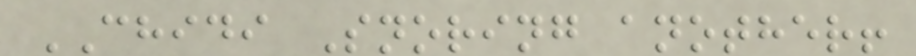CHIDI Snoring another!
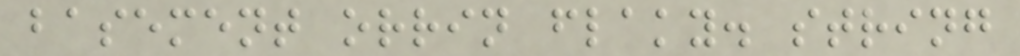basement orrin flaky. string
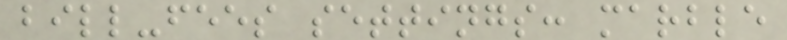bill-fees settings: marble
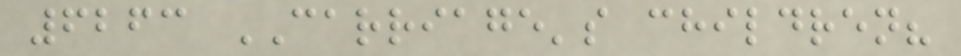6263 CARRIAGE's children?
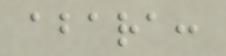abara:
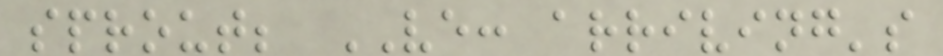sprout; VE: arriving's
